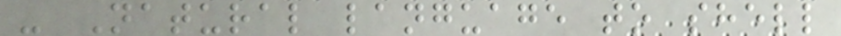- Natural language to shell
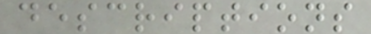descriptions
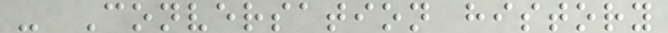- Conversation history
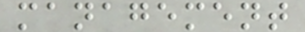management
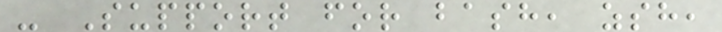- Support for bash, zsh,
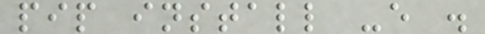pip install -e .
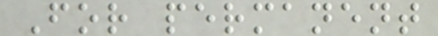For permanent
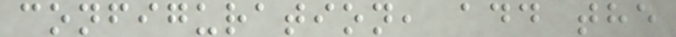configuration, add the
